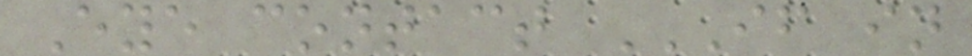Eye contact IF IN
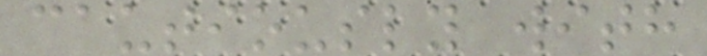cautiously with
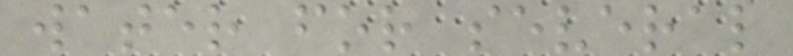water for several
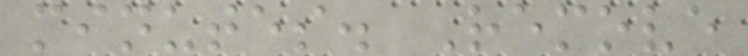minutes. Remove
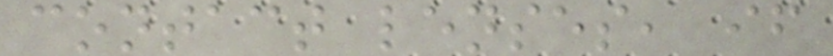contact lenses, if
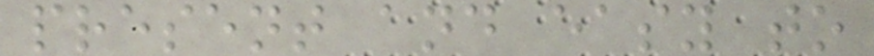present and easy to
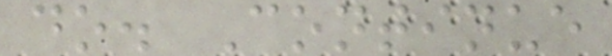do. Continue
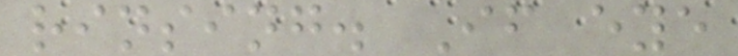rinsing. If eye
